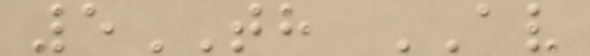5TH AV
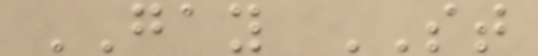GAY ST
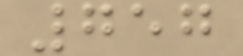757
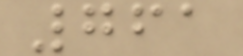761
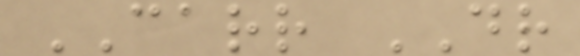CARR DR
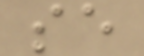se
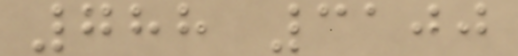788 3100
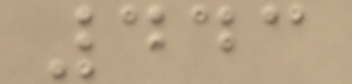443
